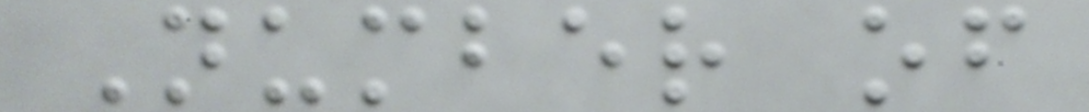Number of
